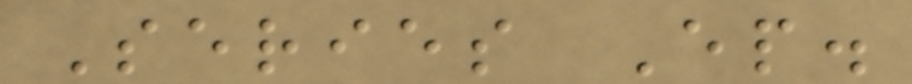Series Ep.
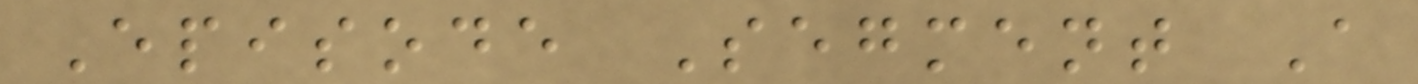Episode Segment A
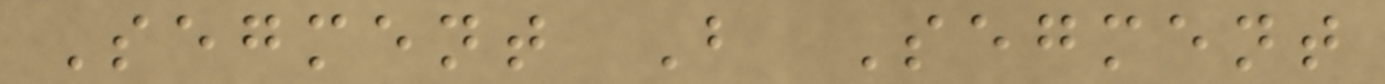Segment B Segment
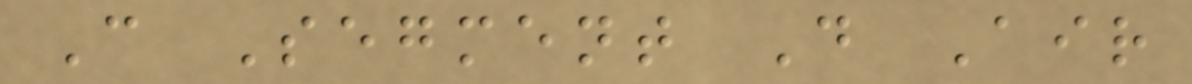C Segment D Air
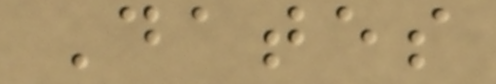Dates
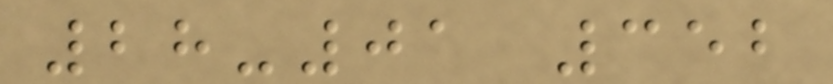28-01 352
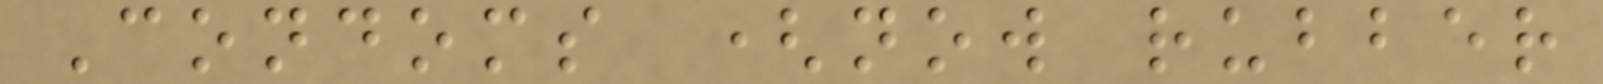Condoms (now rubber
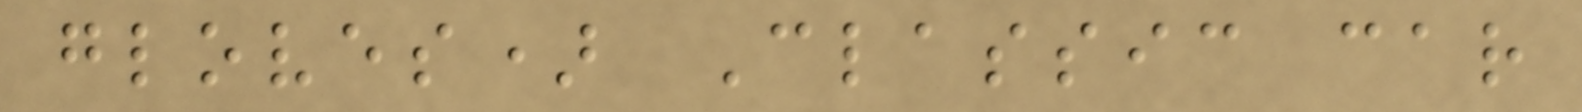gloves) Classic car
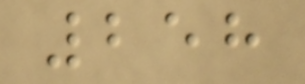258
